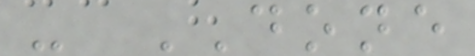- DONE
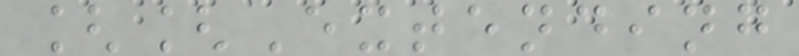[[Extending
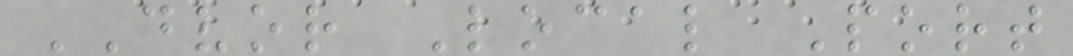DVOR Local Port
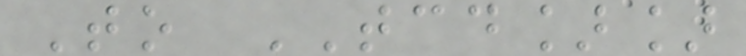To TCD]]
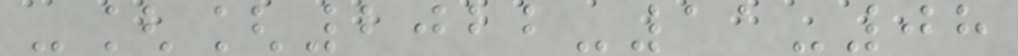-[[2022-11-08
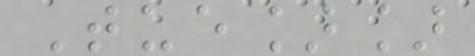Tue]]
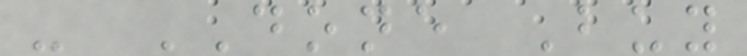- DONE Buy
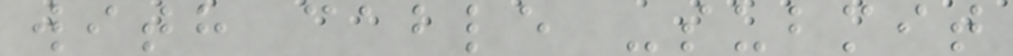with cable -submit
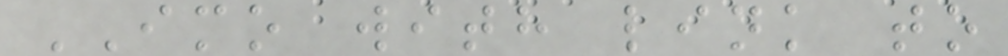IMO with link to
